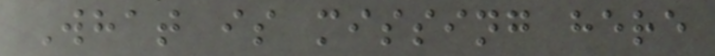What is missing here
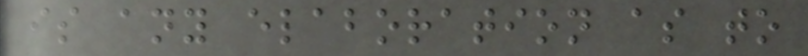is any elaboration as to
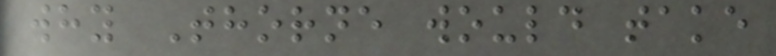why Thorne would take
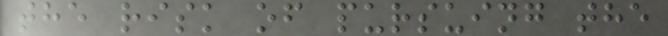the risk of pursuing the
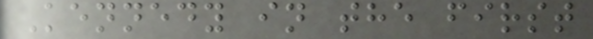Kennedy in the first
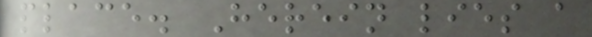place. Herein lies a
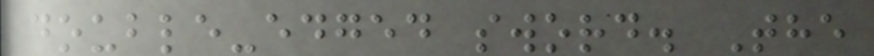double-edged sword. The
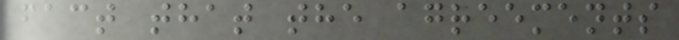fact that the agreements
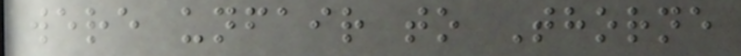were unfair to Thorne
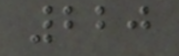220
